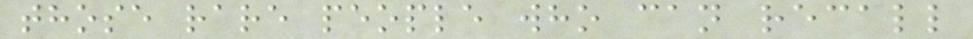those rare people who can recall
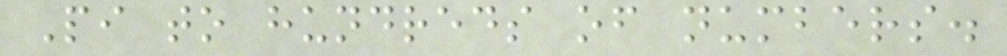Pi to hundreds of numbers.
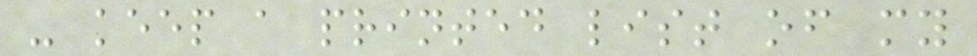- keep a printed list of my
